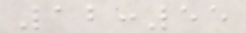12:55
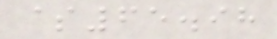$65.98
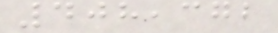408,372
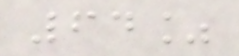64%
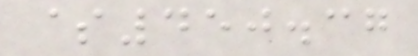$450.37
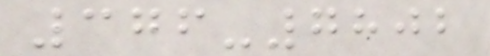376-7802
